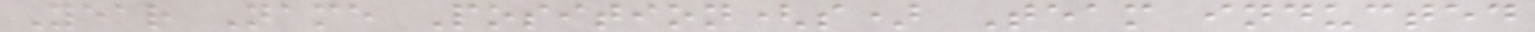Year Name Position(s) Team inducted
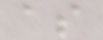as
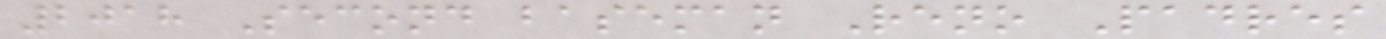2018 Second baseman Reno Padres
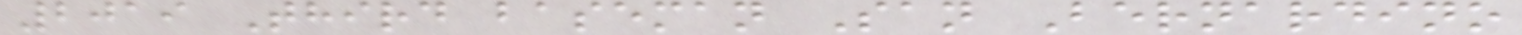2019 Third baseman San Bernardino
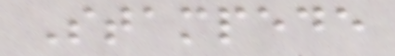Stampede
